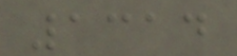1314
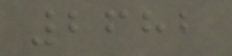2682
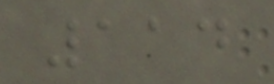114
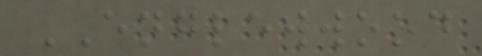ENGLEWWOOD
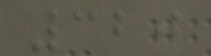320
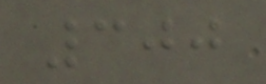300
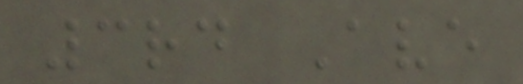3rd Ave
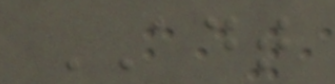ADT
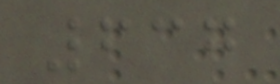637
